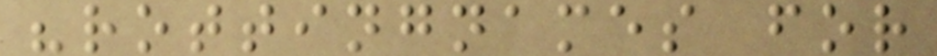"rottingnames for
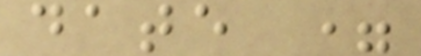date =
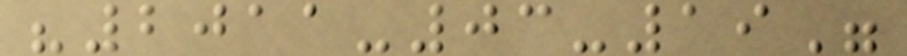"2011-03-19"
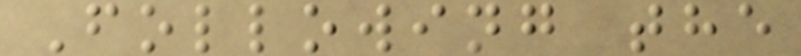Following the
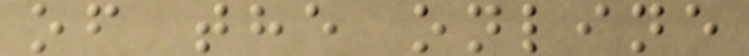of the online
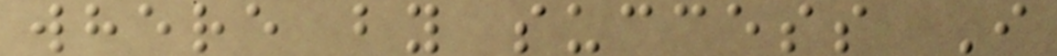where by success I
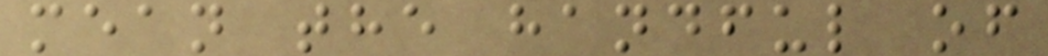mean the handful of
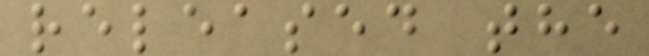released the
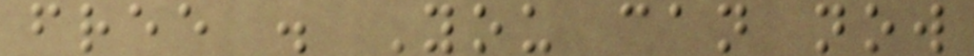free . You can now
